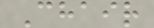Chair
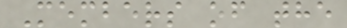Members of the
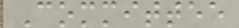Committee
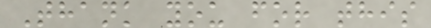Thank you for this
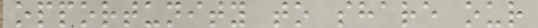opportunity to share our
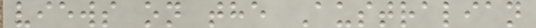views on the Australian
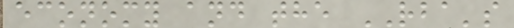economy and the RBA's
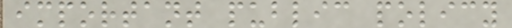important public policy
